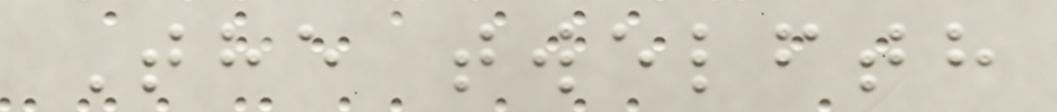The twelfth
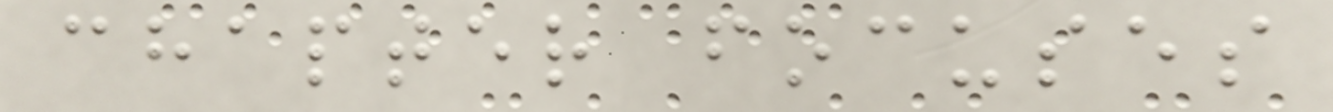chapter focuses
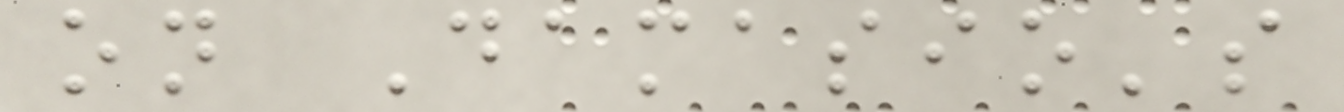on Damasio's
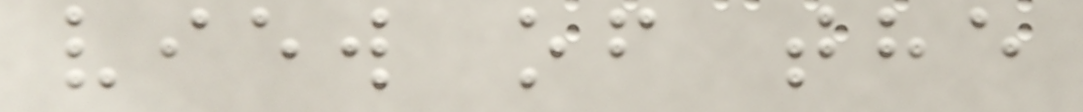view of the
